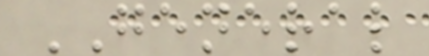GENERAL
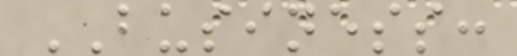BUSINESS:
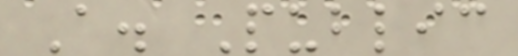A. Public
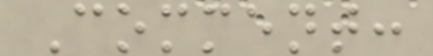Comment:
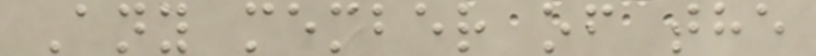Any member of the
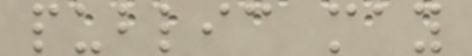public may
